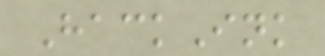HackInk
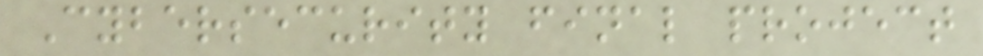Cybersecurity final project
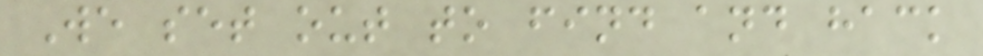We set out to find and hack
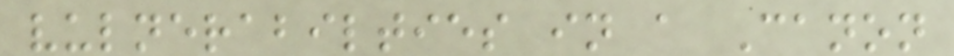vulnerabilties in a Canon
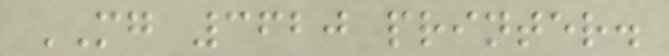MG 3620 printer.
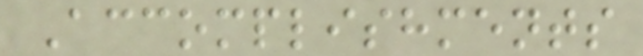Accomplishments
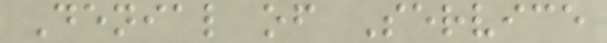Denial of Service
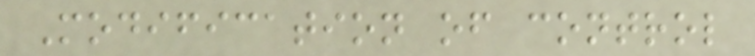Modification of control
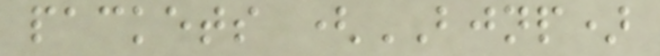packets (BJNP)
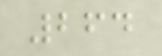264
